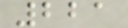221
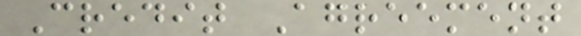Credit Agreement
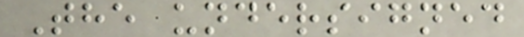The undersigned
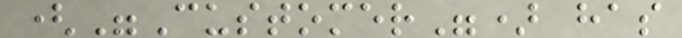("Customer") has
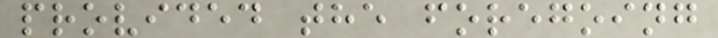provided the foregoing
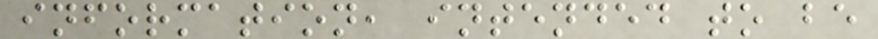information, intended to be
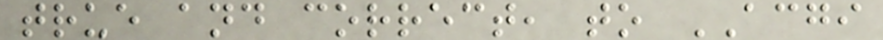true and correct, to ACGI
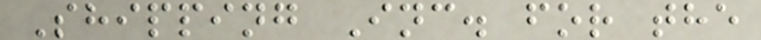Shipping Inc. for the
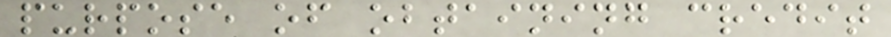purpose of obtaining credit
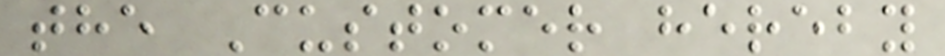the Customer hereby
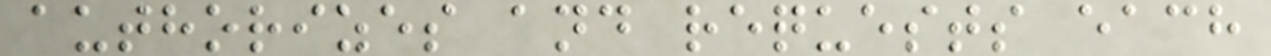authorizes and requests each
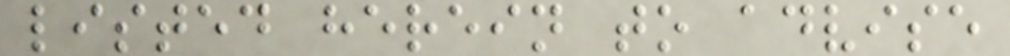listed herein to advise
